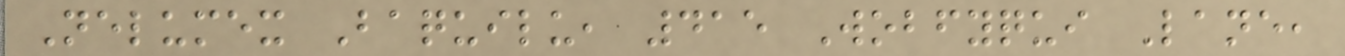Nelumex Baquilu, 415 Wobfyqui Lane,
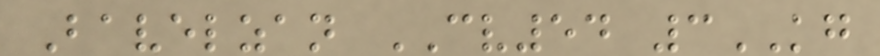Bavelzan CV54 3KG
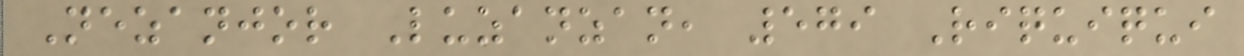Nezanjor Luzanzan, 579 Riquiqui
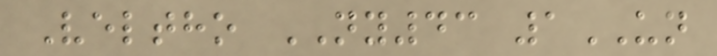Veltho NY43 1UN
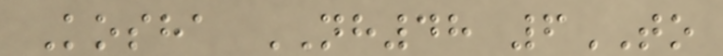Kosha NH48 6TO
